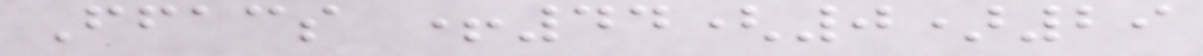Ffacs +44(0)29
